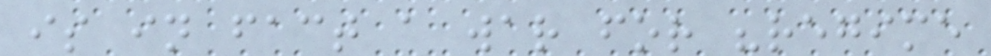is in fact a war for "regime
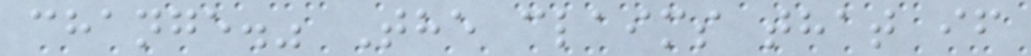change." The claims that if
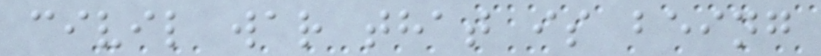civil war that is being
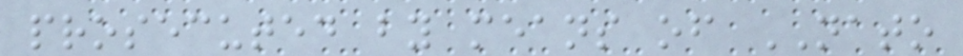prosecuted by means of NATO
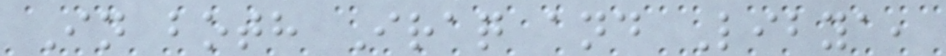In both Iraq and Libya,
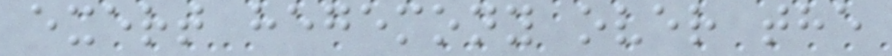exert hegemony over the
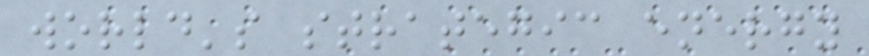world's strategic energy
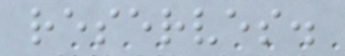reserves.
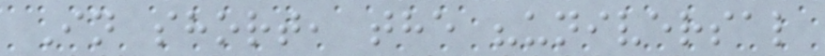In short, the "universal
